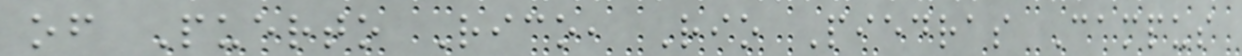of Puerto Rico, Rio Piedras Campus
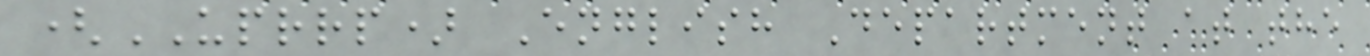(UPRRP) English Department at the
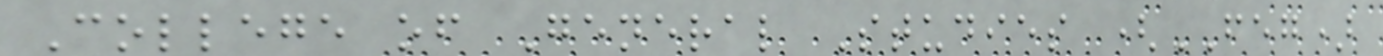College of General Studies (FEG)
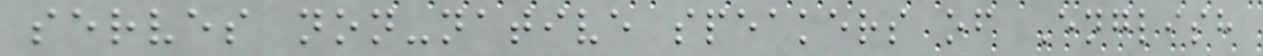serves non-native speakers of English
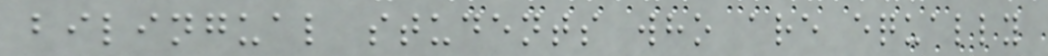bilingual students who are equally
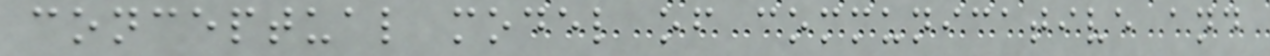conceptual model of communicative and
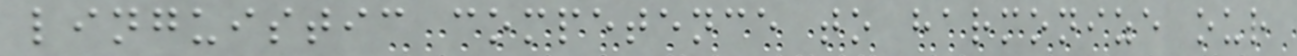linguistic competence to harmonize our
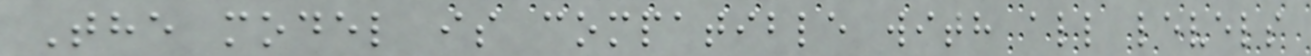The model is compatible with all levels
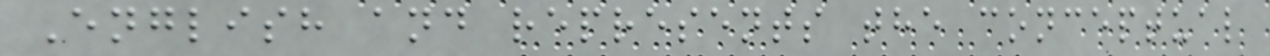English and represents the conceptual
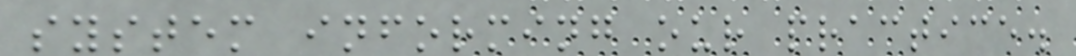system informing our practice.
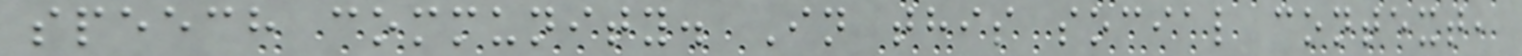speech community. In this social context,
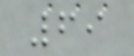69
